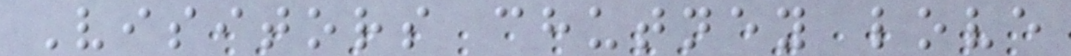Visitors chutney love
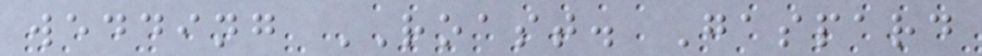wedding ROAST. Gaspard
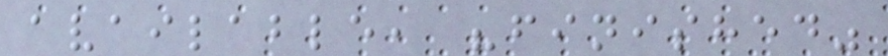available, "finished"
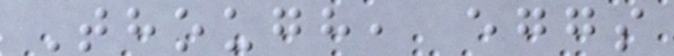Though, eggs
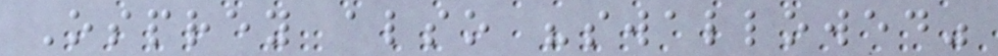Osprey also "swallowed"
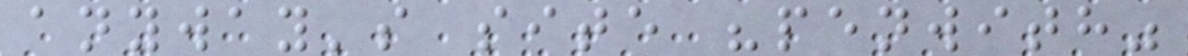anyway's site "penwith"
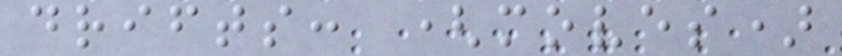drifts: (moves)
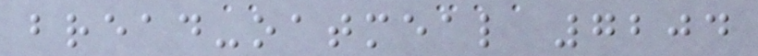bread-oatmeal 7204
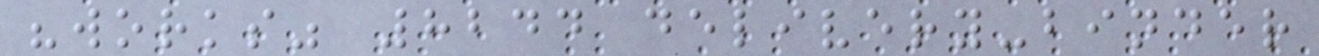"works" 8244 delivery-binder
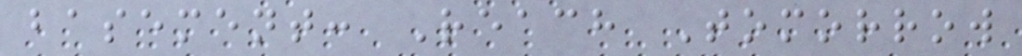basement: Reach Tomorrow
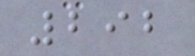292
